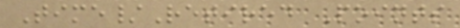Time/Retired Points
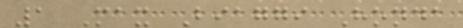1 Max Biaggi Honda
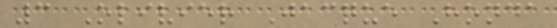3 Olivier Jacque Honda
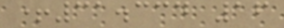+31.334 16
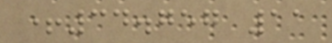+34.757 11
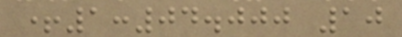+1:04.000 10
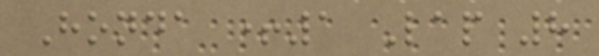Honda +1 Lap 8
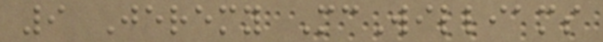9 Jeremy McWilliams
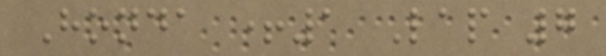Honda +1 Lap 7
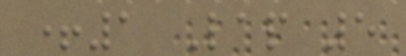+1 Lap 5
